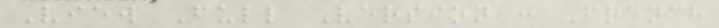View Full Version : French
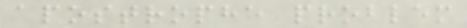apostrophe problem
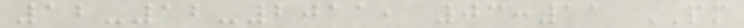12-12-2011, 03:11 PM
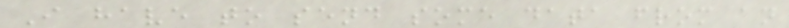I have to send some data from an
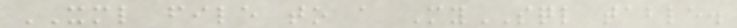XML file to a MySQL table.
